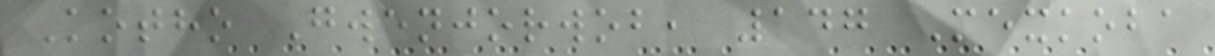Kotho Gwenjorwob, 147 Mexkoba
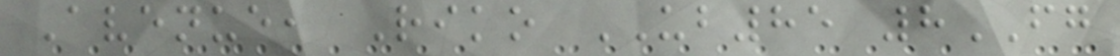Avenue, Riko UB85 8FG
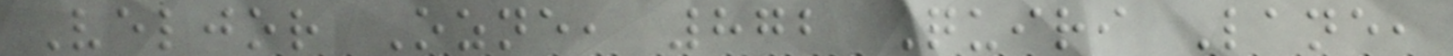Veljor Ozne, 872 Quiri Lane,
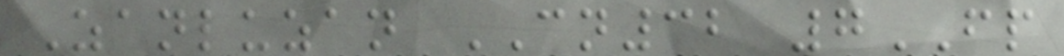Zanluzan CN32 7FP
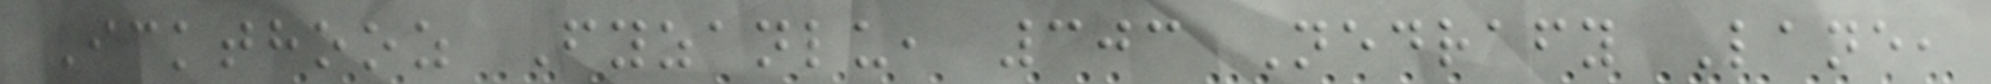Ickthooz Fyzanlu, 303 Nedrafy Lane,
